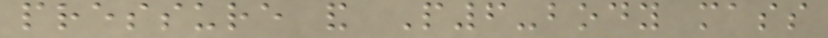pressure and P6-body mass
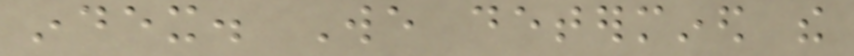index. We determined the
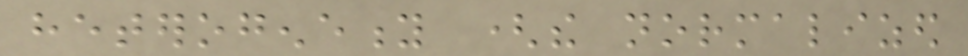heterogeneity (the normalized
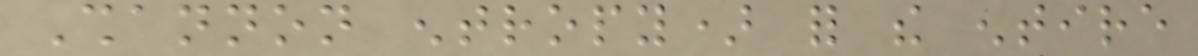Shannon entropy) for the entire
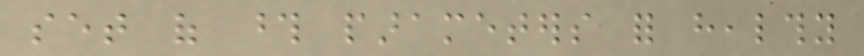set of those parameters for healthy
